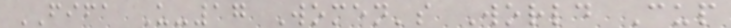FIFA U-17 Women's World Cup
